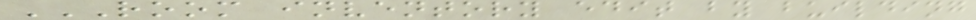ROOM INVENTORY EDIT BY BUILDING
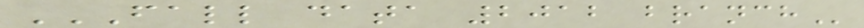FALL DATA 2012 BRANCH
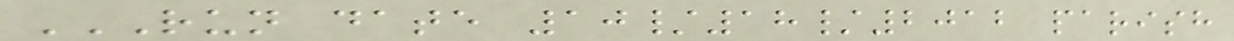RUN DATE 10/18/2012 PARISH
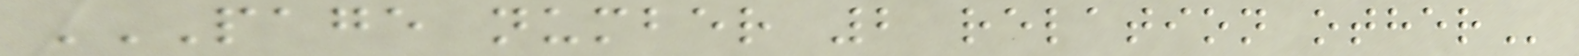PAGE NUMBER 2 RELATION OTHER
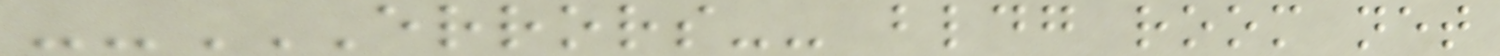--ERRORS-- BLDG ROOM NET
